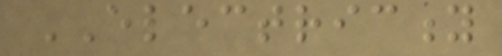ELECTRICITY
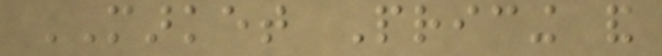MARKET Pricing and
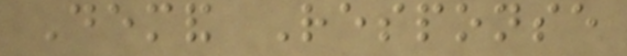Demand Response
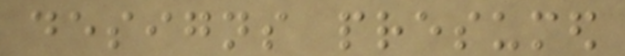designs presumed
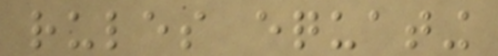rules equating
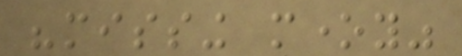"missing money"
